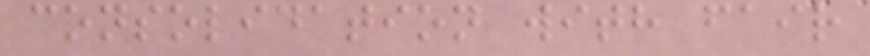consolidation with fair
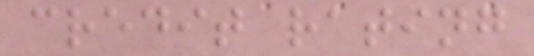credit rating
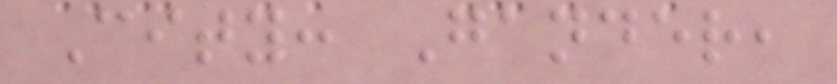City: Gander,
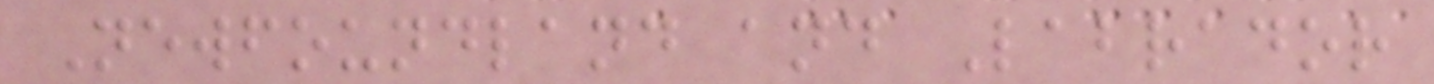Newfoundland and Labrador
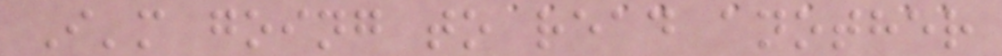I'm going to read another
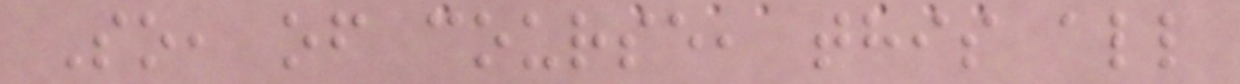So, of course, this all
